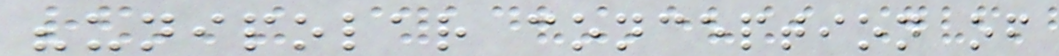"unipolar conception of
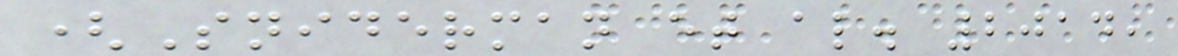(Sniderman et al. 2014,
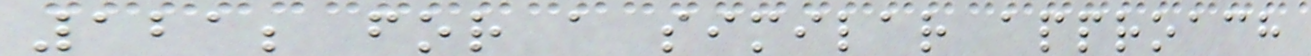121; for a similar approach
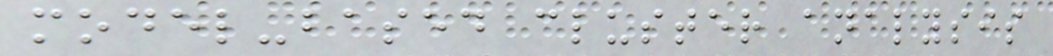model-based cluster analysis
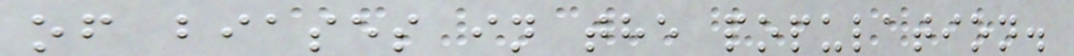of biases in the population.
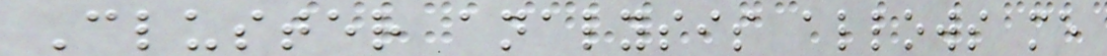Cluster analysis allows me
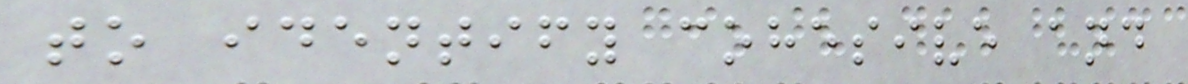to identify cohesive and
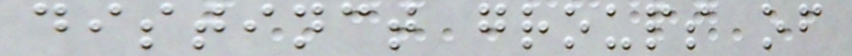distinct groups of
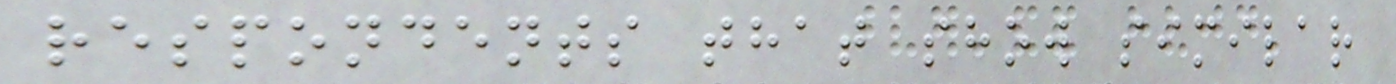respondents that show similar
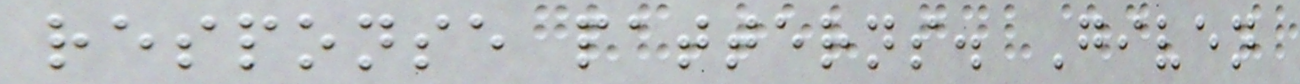response patterns. Given
